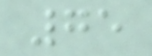75
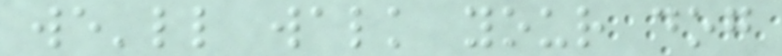we'll walk your dog
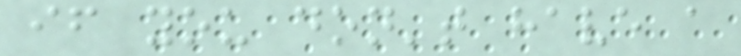if you don't have a
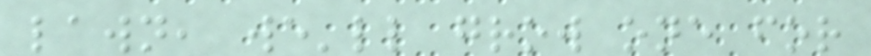lawn, we'll grow one for
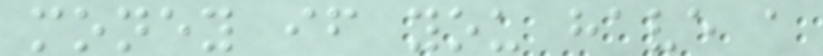money if you have a
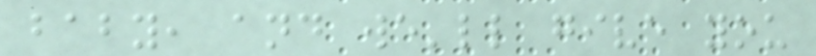baby, and we'll give you
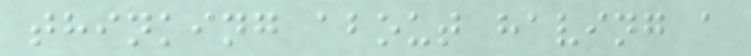thinking about having a
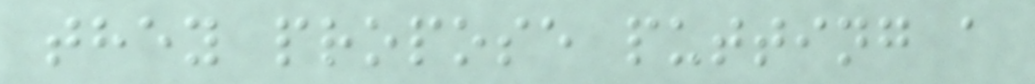they propose putting a
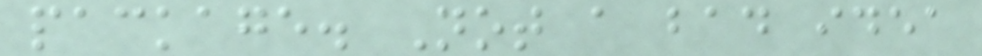package. Not a bad idea
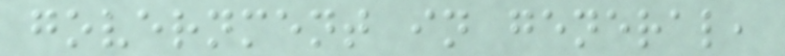government in general,
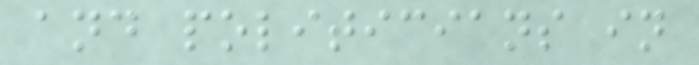and politicians in
